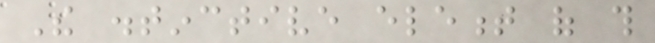The distinctive element of this
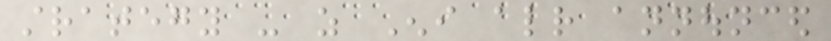strategy - as Eni already announced
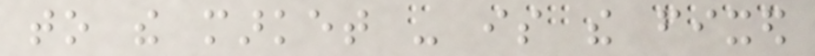to the market - is the fixed
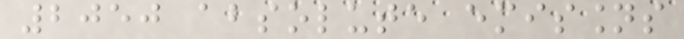2050 absolute emissions
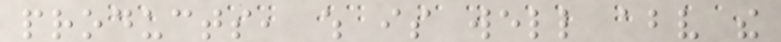products, which is well above the
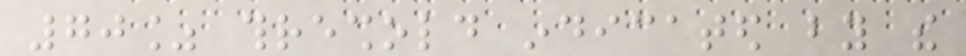70% threshold indicated by the
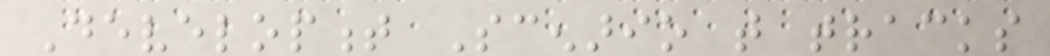Development Scenario that tracks
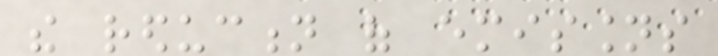the reduction of emissions
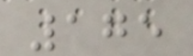175
